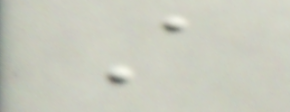A
